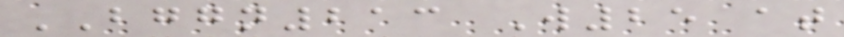BGGN213 W25 at
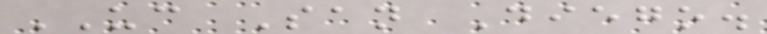UC San Diego.
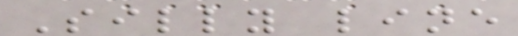Silly line
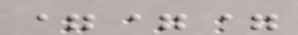===
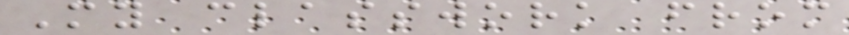My classwork from
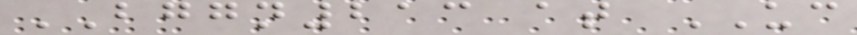BGGN213 at UC
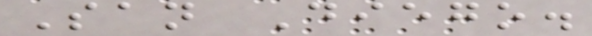San Diego.
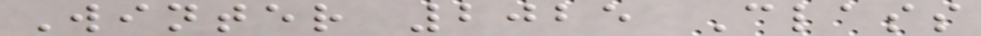Winter 2025 Class
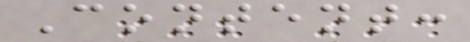Content:
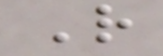R
